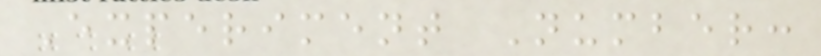Experiment Number:
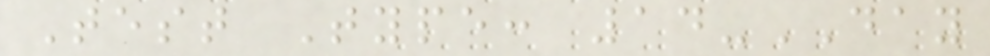Test Type: 14-DAY
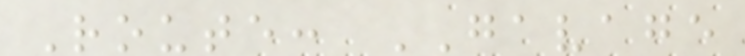Route: GAVAGE
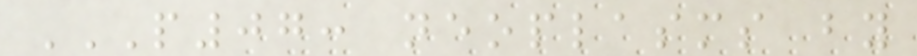P07: NEOPLASMS BY
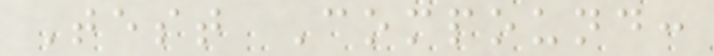Test Compound:
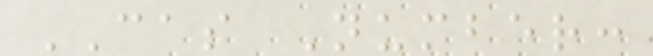CAS Number:
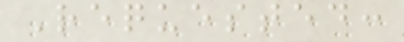Requested:
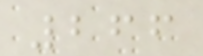266
